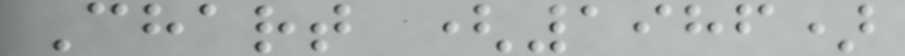Chart (1986)
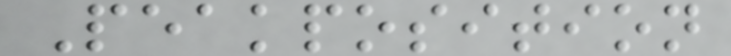Peakposition
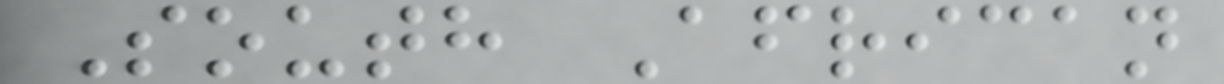South African
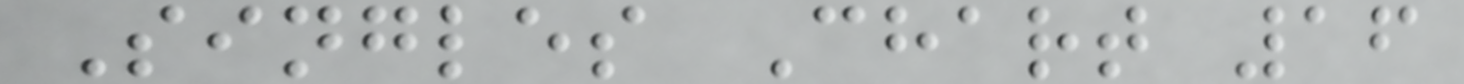Singles Chart 16
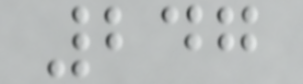247
